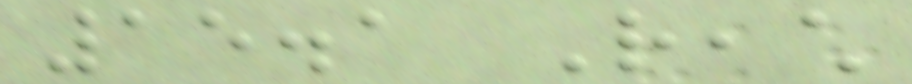15.1 Reach
